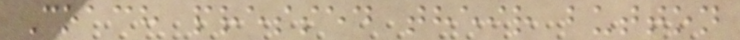Coach pressed their button
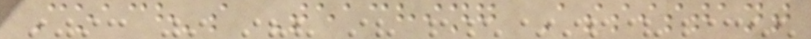Coach's Teaching Assistant
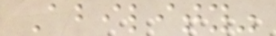Ability"
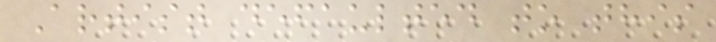Artist defaulted to this
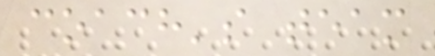coach's team
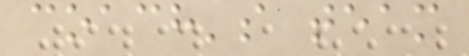coach's team
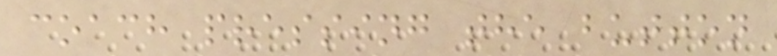coach pressing the button
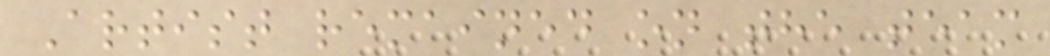Artist remained on the team
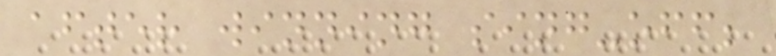after winning sing-off;
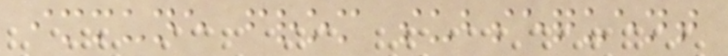immune from subsequent
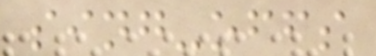sing-offs
